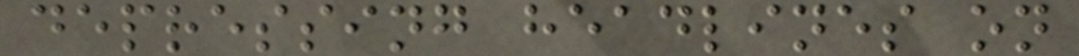depressing headlines on
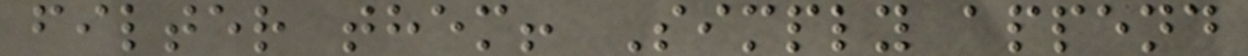filter them! Simply append
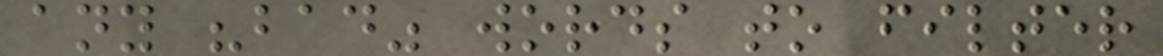any "bad" words to filter
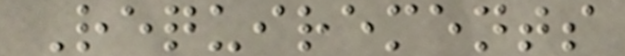Requirements
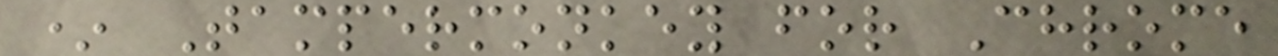* Tampermonkey for Chrome
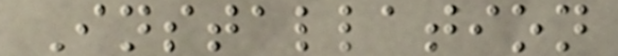Installation
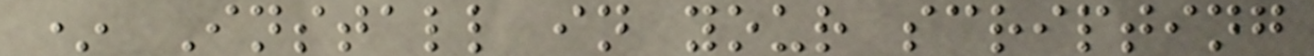* Install in your scripting
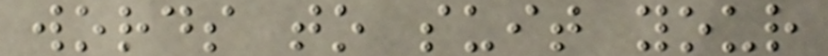words to suit your
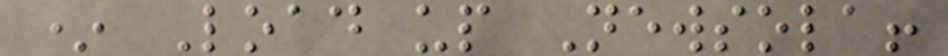* Load up Newsola!
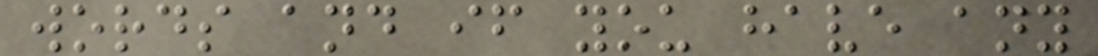words and if you have any
